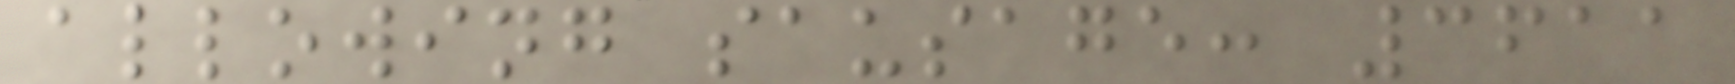allowing sausage: 3611
